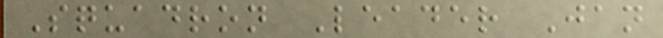Squadron Leader Jan
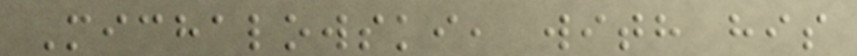Michalowski, with his
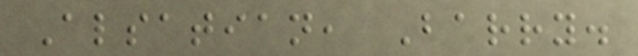Alsatian, Barry.
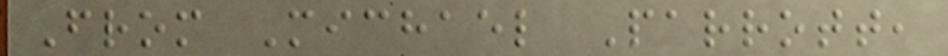From Michael Parrott,
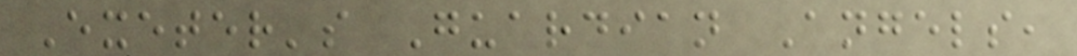Exeter's Guardian Angels,
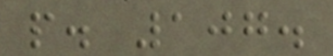p. 107.
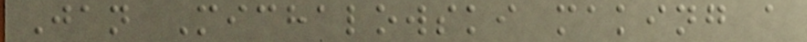Jan Michalowski making a
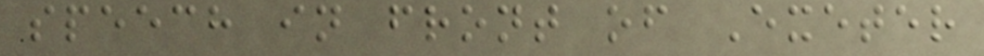speech in front of Exeter
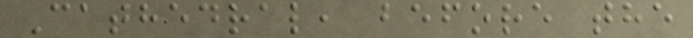Cathedral, before the
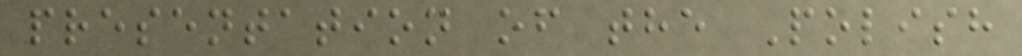presentation of the Polish
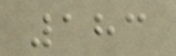183
